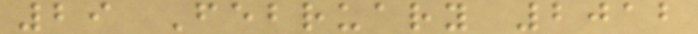29 February 2012
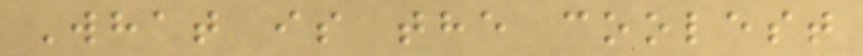What is the coolest
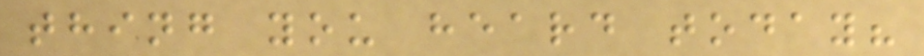thing you heard today?
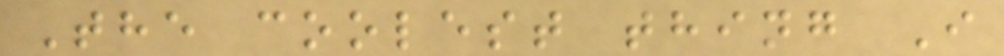The coolest thing I
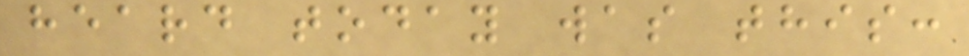heard today was this:
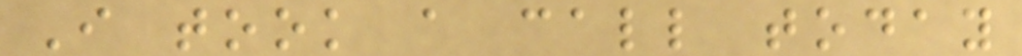I took a call today
